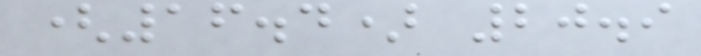(16.4) 20.9
